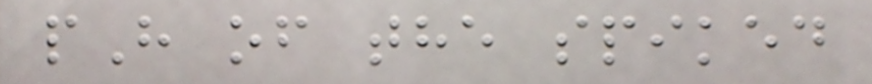pH of the spiked
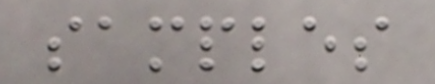samples
